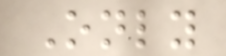Only
